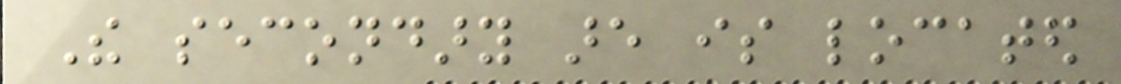The secondary are is located
